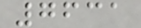7631
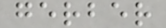gerber
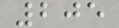205
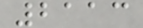2113
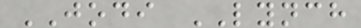JODI LYNCH
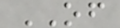OF
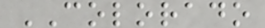COLORADO
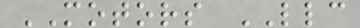MOTORS LLC
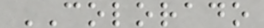COLORADO
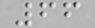66
